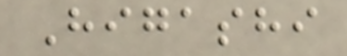Higashi
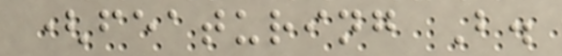(featuring B.
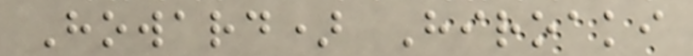Howard) Hiroaki
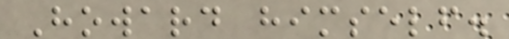Howard himself.
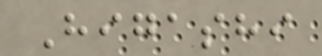Higashi
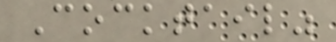Cocktail"
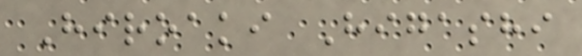Hiroaki Higashi
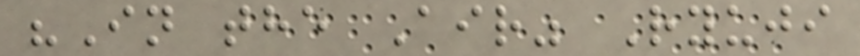"In the Air" Ryuji
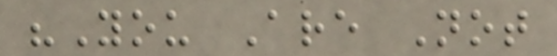"You Are Not
